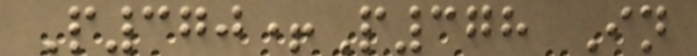P370+P378 In
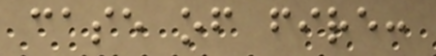case of fire:
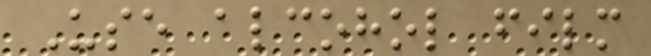Use alcohol film
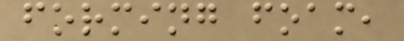forming foam,
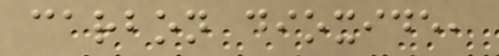carbon dioxide,
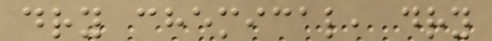dry chemical, dry
